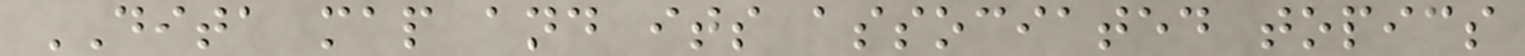DITA map and its associated topics
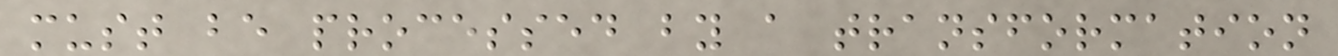must be processed by a transformation
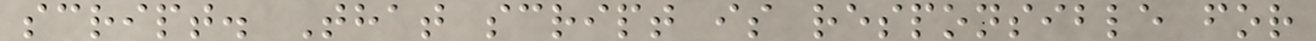script. That script is responsible for
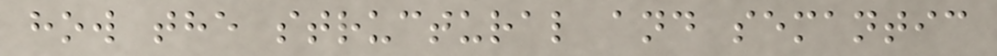how the structural and semantic
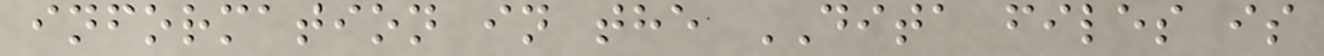information in the DITA files is
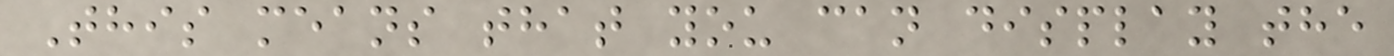This means that you can display the
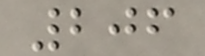206
